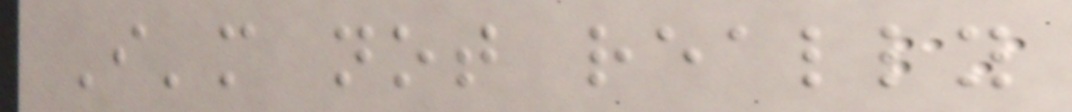I'm not really
